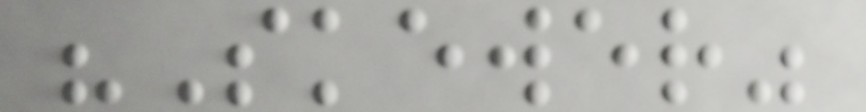"Skewer"
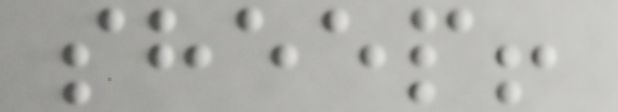sheep!
